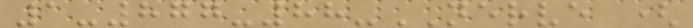1-877-88-NERVE (
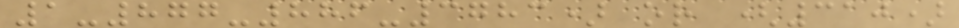1-877-886-3783) or (310)
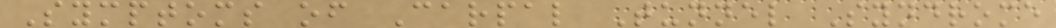Symptoms of Carpal Tunnel Syndrome
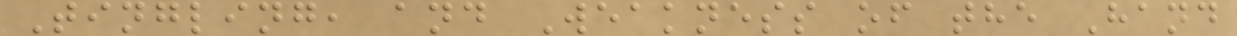Tingling, and Weakness of the Hand
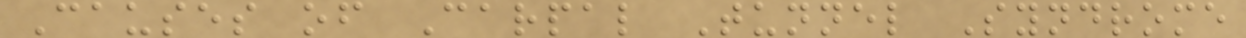Causes of Carpal Tunnel Syndrome
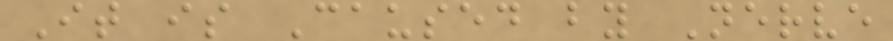It is Caused by Nerve
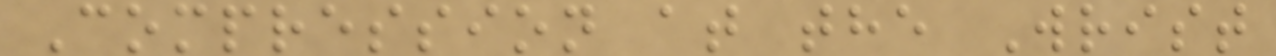Compression at the Wrist
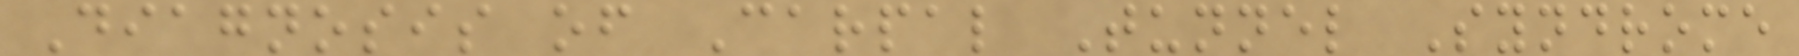Diagnosis of Carpal Tunnel Syndrome
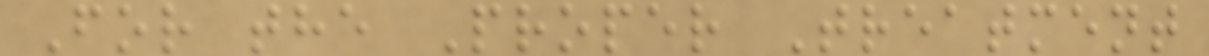For the Proper Treatment
